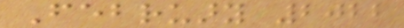February 2022
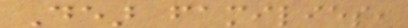Dear families,
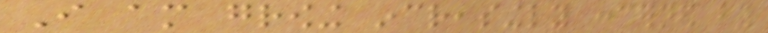I am growing increasingly concerned by
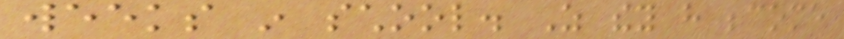weeks in school. As they have become
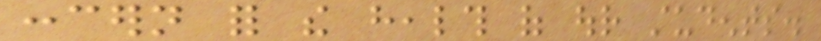concern for the health of our students.
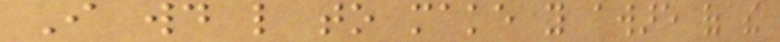I would like to make you aware of the
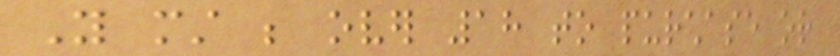You must be over 18 to purchase or
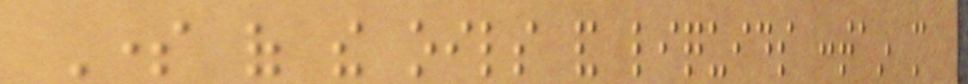Some of the oils and liquids contain more
